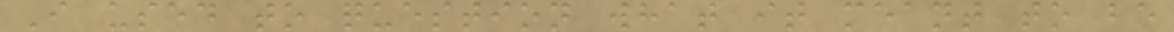I used to question what it meant to be
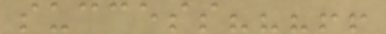success???!!
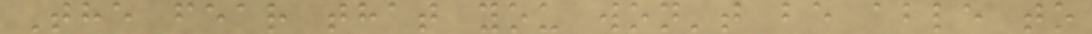The fear that you won't be able to
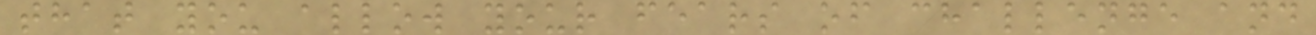that you allow your fears of challenge and
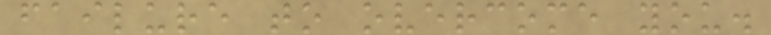failure to overcome you.
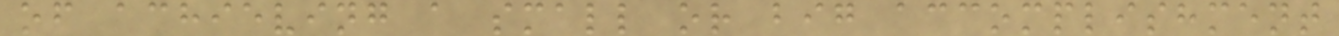of achieving a small or big accomplishment
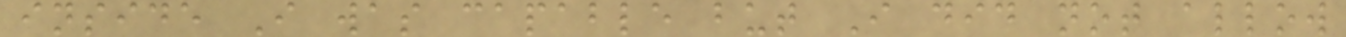inside I was capable but I did not allow
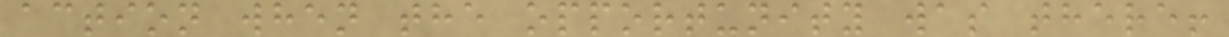action when the opportunity was there!
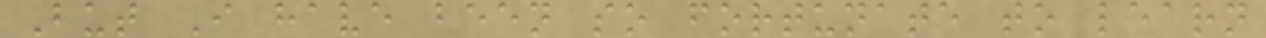But I have been so fortunate to learn
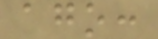ago:
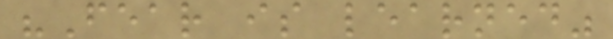"Fear is learned"
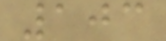103
